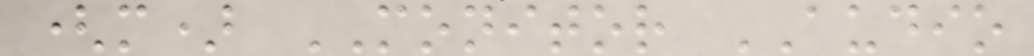(m) MONITOR AUDIO
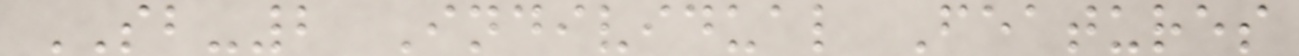SB-2 Individual Features
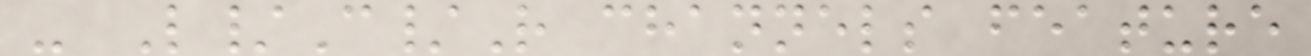- L/C/R channels feature
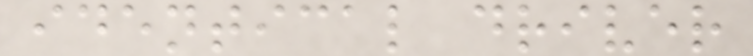identical driver
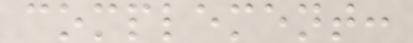complement:
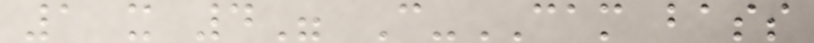1 x 4" C-CAM bass
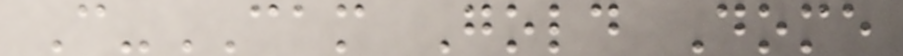C-CAM Gold Dome
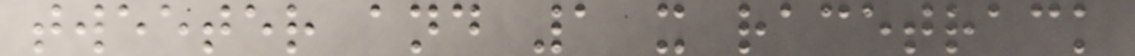tweeter and 1 x racetrack
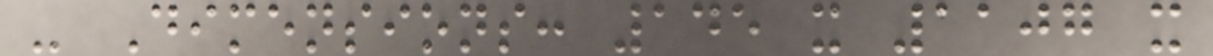- Dimensions: 145 x 1107 x
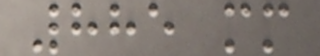885 mm
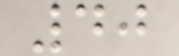40
